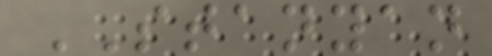STANYAN
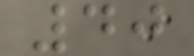40
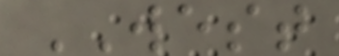WEST
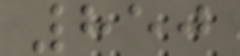850
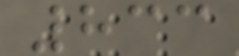833
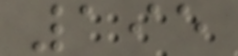195
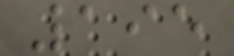195
